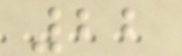22
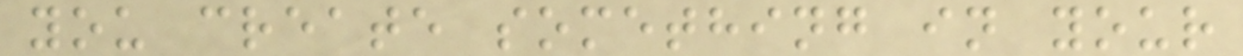you create something in your
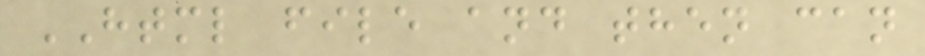HTML file and then can
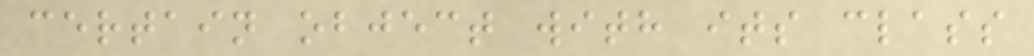certain object with its class
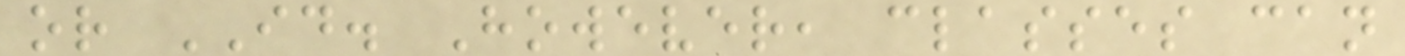or ID. However, classes can
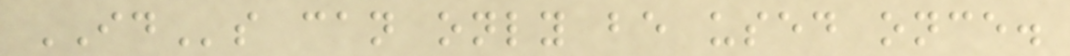IDs can only be used once.
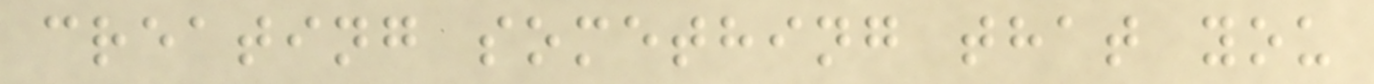creating something that you
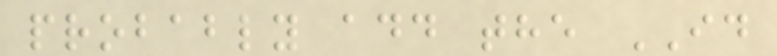probably add the ID
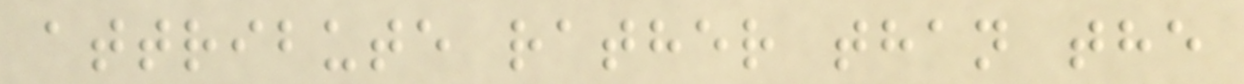attribute rather than the
